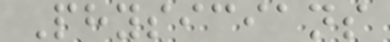Physicians
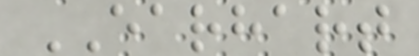EARHART
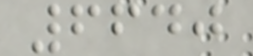6640
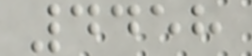4458
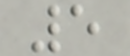5
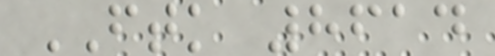FTK 8614
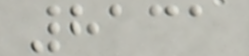8131
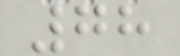78
